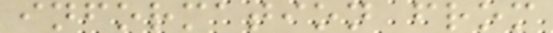information from
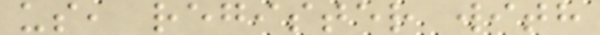us, register with
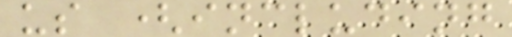us (including
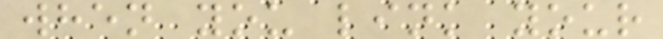when you link your
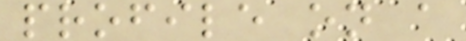profile on a
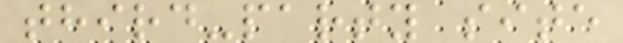third-party site
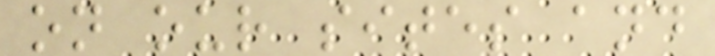on our sites and
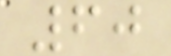60
